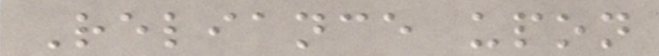Reliance upon
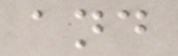and
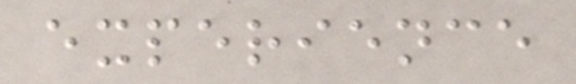experience
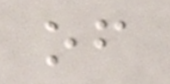of
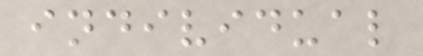individual
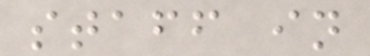staff in
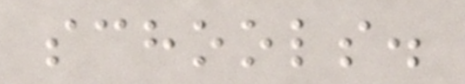schools.
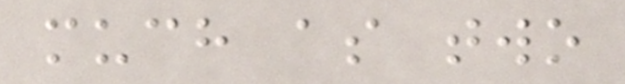much as two
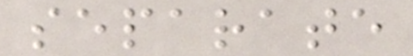separate
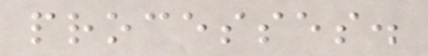processes.
